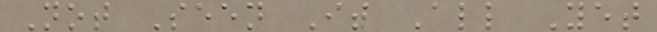Not Seen It All Yet
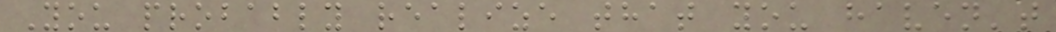You probably realize that you haven't
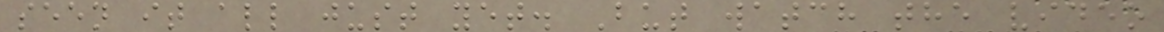seen it all just yet. But watch the video
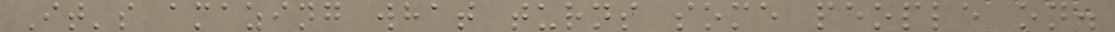It's amazing what turns some people on.
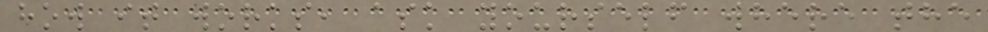how it works, ask yourself where the
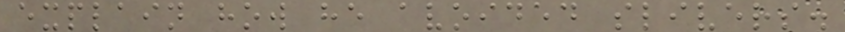explain how he avoided slivers.
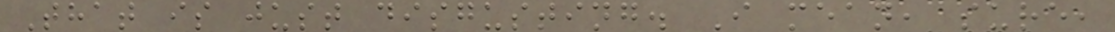That is just disgusting. I mean, sure,
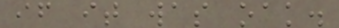if it was oak.
